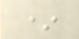*
